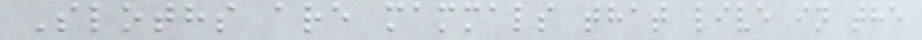Sloths are mammals that live in the
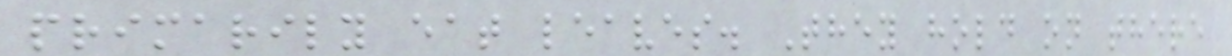primarily eat leaves. They hold on there
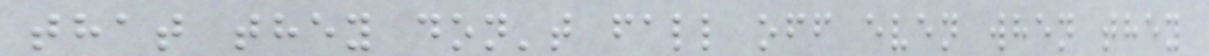that they don't fall off even when they
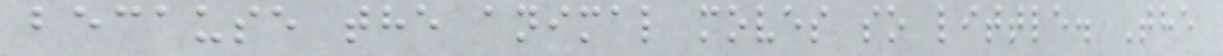because the animal moves so little. The
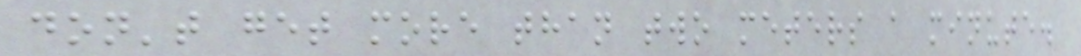don't get more than two meters a minute.
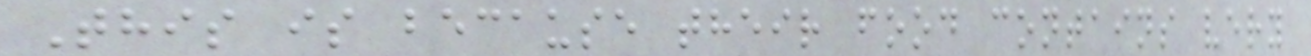This is because their food contains very
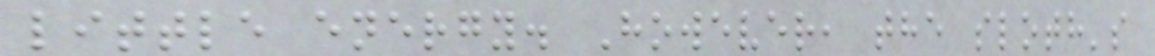little energy. However, the sloth's
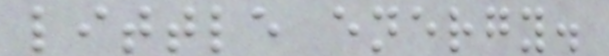little energy.
